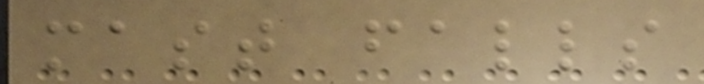mast falls
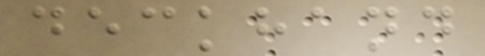deckhand
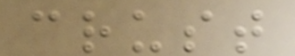crust
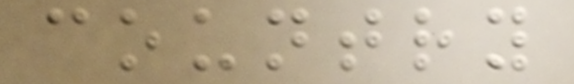country
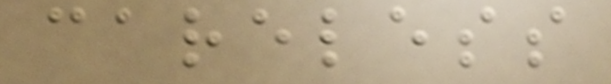careless
